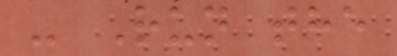- Run the
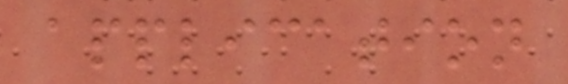application
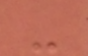-
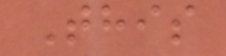This
